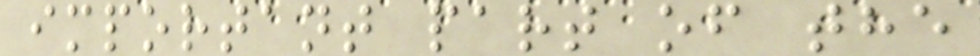important part of the
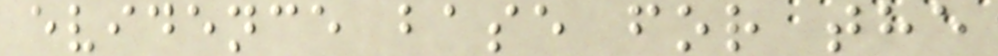evidence base for the
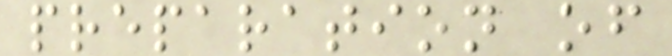preparation of
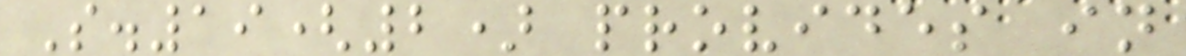S.19(2) provides in
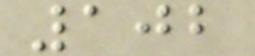102
